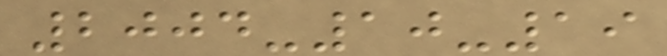2004-10-19
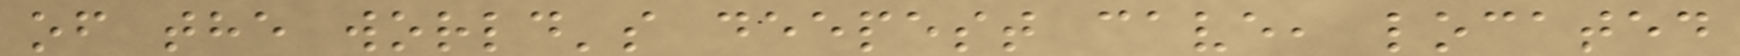of the world's deepest cave, located
